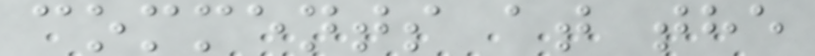comments at the
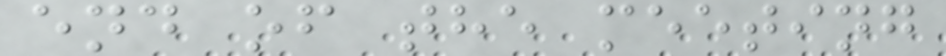end of the meeting
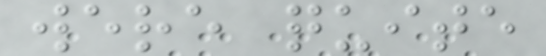were quite
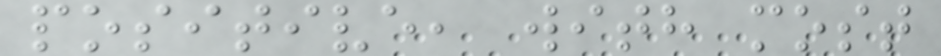positive, with most
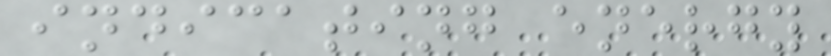indicating energy
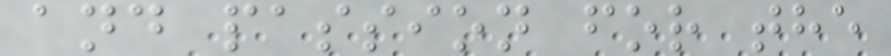and passion for the
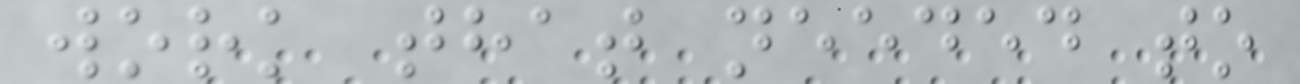work that needed to
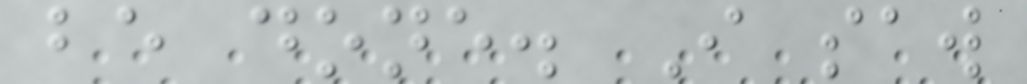be done. I saw
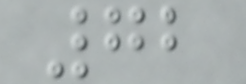72
